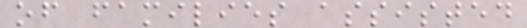of families assisted
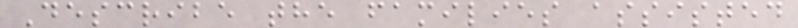Describe the families assisted
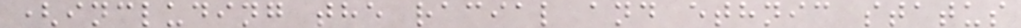(including the racial and ethnic status
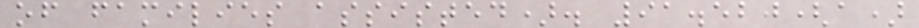of families assisted). 91.520(a)
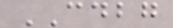CDBG
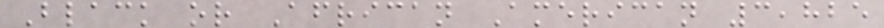Black or African American 3,825
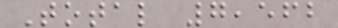Total 7,562
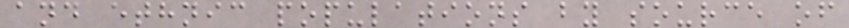and ethnic populations by source of
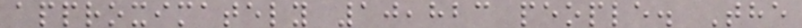approximately 10,823 people. The
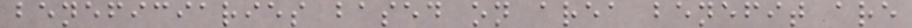beneficiaries based on area benefit are
